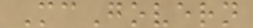McGovern
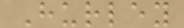Hurley
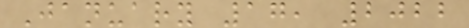January 17, 2022
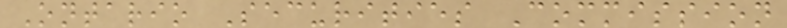Ontario Securities Commission
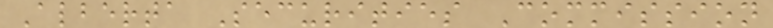Alberta Securities Commission
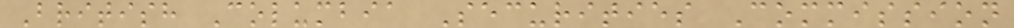British Columbia Securities Commission
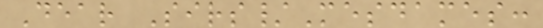Dear Sirs/Mesdames:
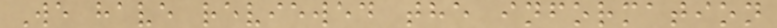We have reviewed the information
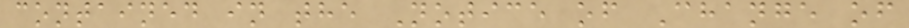contained in the Notice of Change of
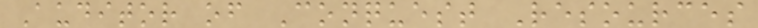Auditor of Conquest Resources
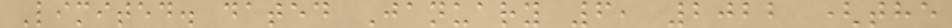Limited. dated January 6, 2022 (the
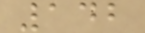142
